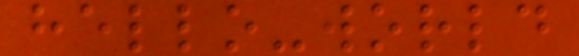hello-world
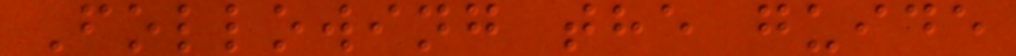Following the guide
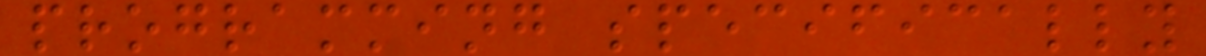programming specifically
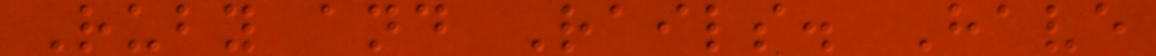Ruby and Rails. Have
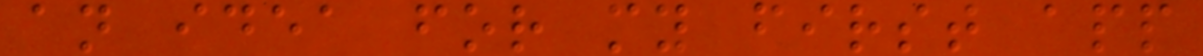an idea for my first app
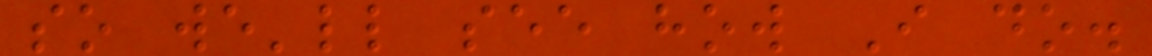so we'll see how I do.
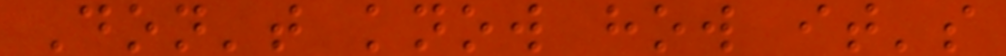Don't know how it's
